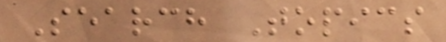Search Topics
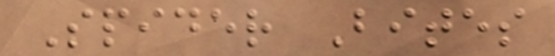Spider Bites
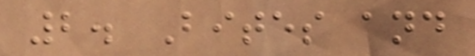2. Bites and
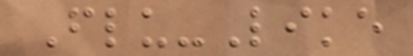Flu-Like
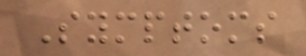Symptoms
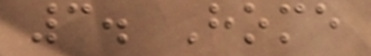3. Home
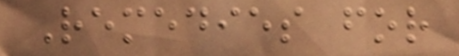Remedies for
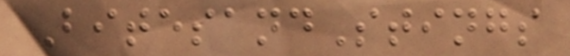BitesandStings
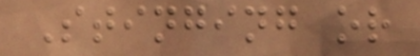Stinging or
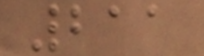211
